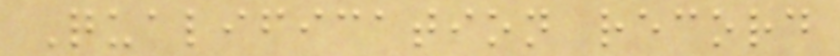Qualification record
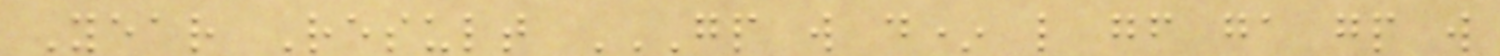Year Result GP W D* L GF GA GP W
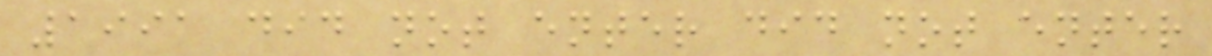1991 did not enter did not enter
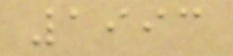1993
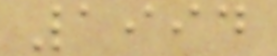1994
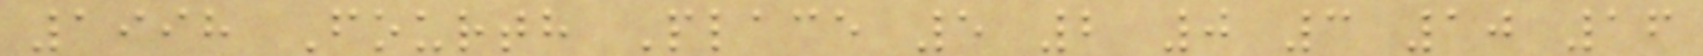1998 Fourth Place 5 2 0 3 10 16
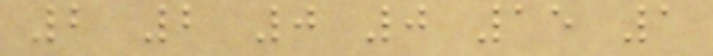2 2 0 0 15 1
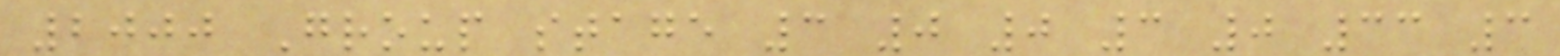2000 Group stage 3 0 0 3 0 33 3
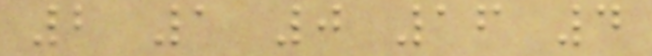2 1 0 16 4
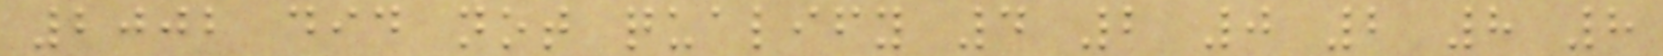2002 did not qualify 4 2 0 2 8 8
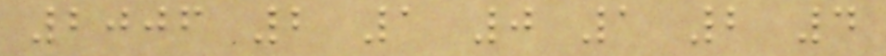2006 2 1 0 1 2 4
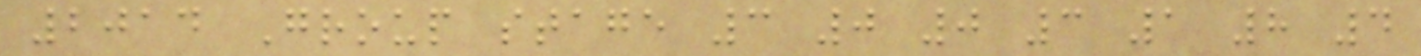2014 Group stage 3 0 0 3 1 8 4
